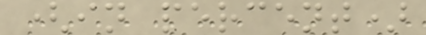(in percent)
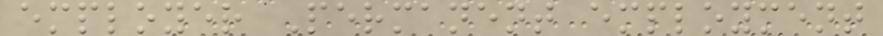employer Permanent employment
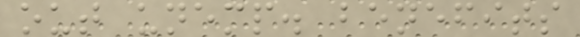out unemp. benefits
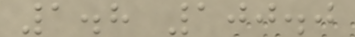1.8 100.0
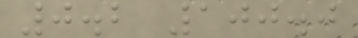0.2 100.0
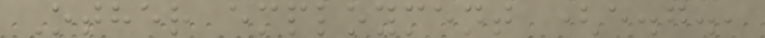Other employment (e.g.,
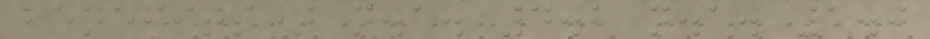benefits) n.a. 4.2 n.a. 1.0
